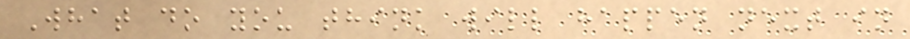What do you think will happen next in
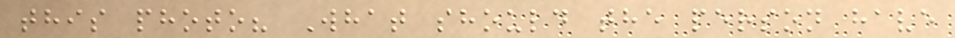this photo? What should the person have
